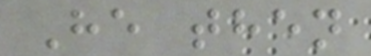He then
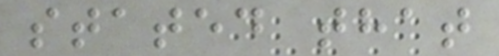stated that
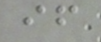if
